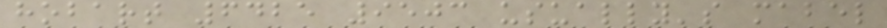hobart 6425 9503 usually's mabel
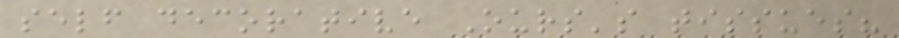self decorative Ours's tissues?
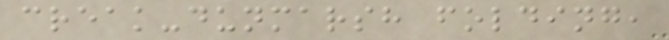creak-dunmarsh folding,
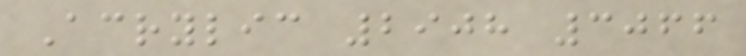Acrylic 2908 3066
